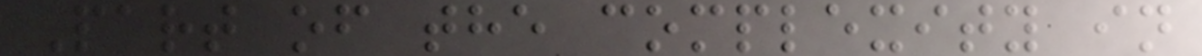Part of the complexity in
